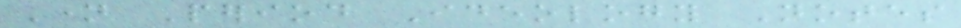Name Period Ideology Notes
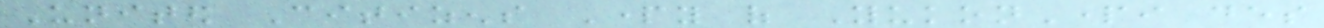United Citizens Party of YukonParti des
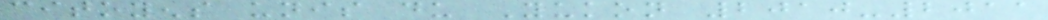citoyens unis du Yukon 2010-2011
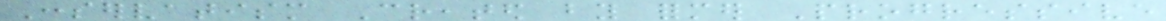Conservatism Created by former Progressive
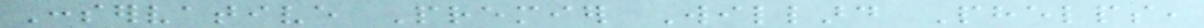Conservative Premier Willard Phelps,
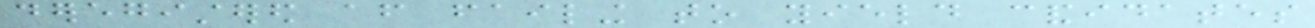deregistered after failing to yield candidates
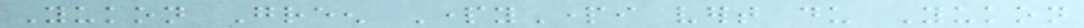Yukon Green PartyParti vert du Yukon
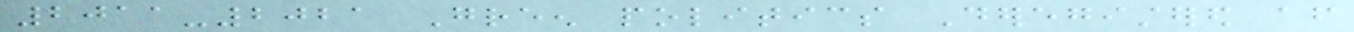2011-2021 Green politics Deregistered after
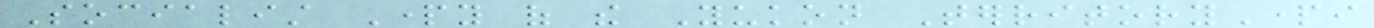Socialist Party of the Yukon TerritoryParti
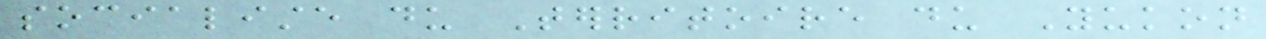socialiste du Territoire du Yukon
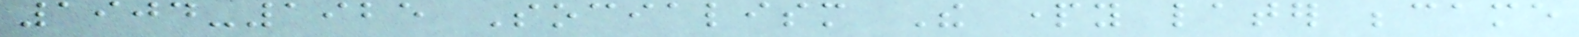1904-1925 Socialism The party later became
